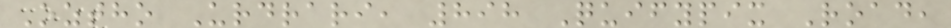Oztho Urdrari, 898 Quifypix Road,
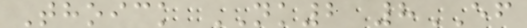Thoick NK2 8EF
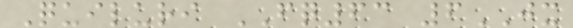Quiluri FQ63 6JX
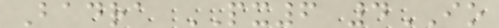Badra PX6 4IO
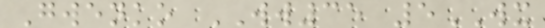Gwenko WW35 5WX
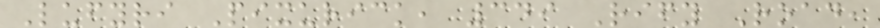Lufyri Pixurick, 349 Rify Road,
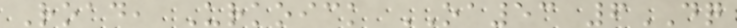Road, Urkoick OA53 6DQ
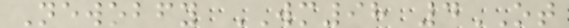Newobfy WM98 4OT
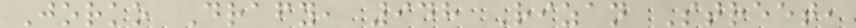Jorko Drafy, 948 Rizan Street,
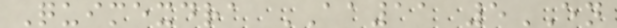Quimexdra AA11 5EN
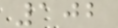102
